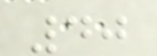40
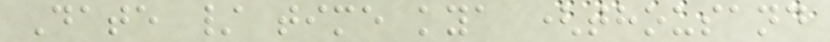Date / time kya (thousand
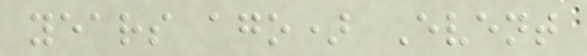years ago) Event
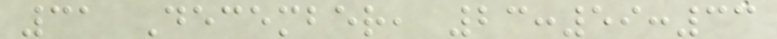31 December, 23:59:33
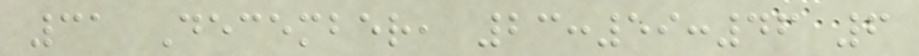31 December, 23:59:46 6
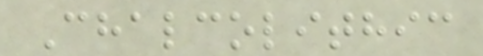Chalcolithic
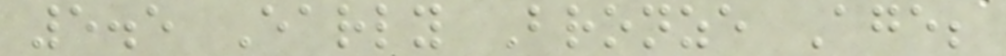5.5 Early Bronze Age;
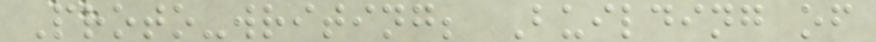Proto-writing; Building of
